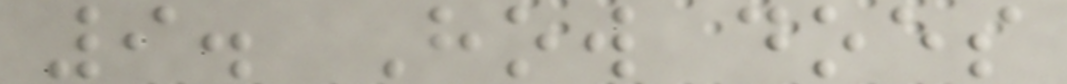9. How does
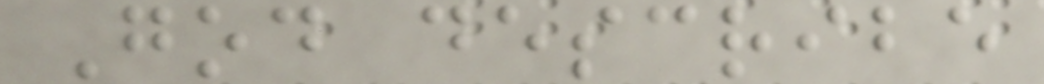God describe
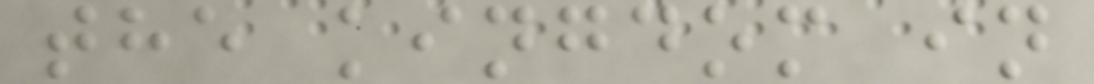the kingdom in
